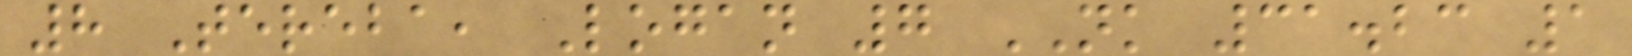8 Tereba, Logan 7 NK 31.23 1
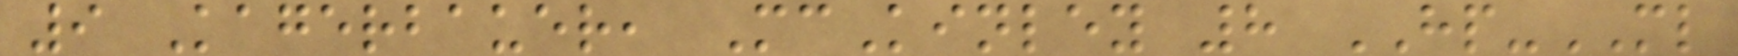9 Kagerbauer, McKinley 8 HP-ML
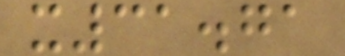x31.71
